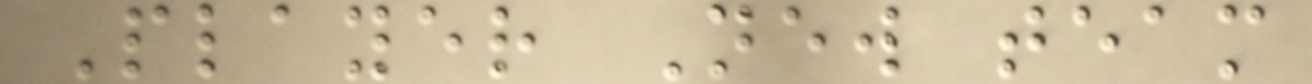Player New team
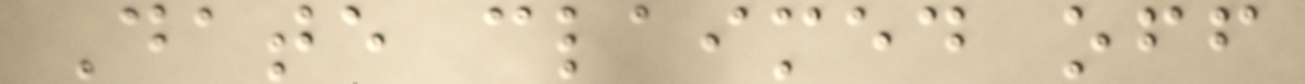Date claimed off
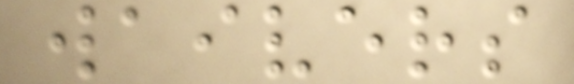waivers
